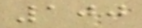100
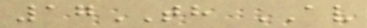17TH AV
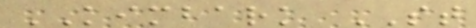KIMBARK ST
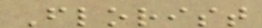Florist
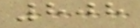808
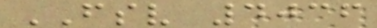FSV 4036
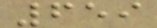659
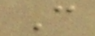C
